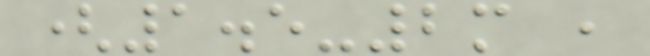(1.5-2m ,
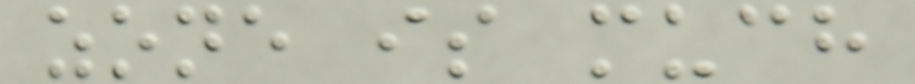zone is much
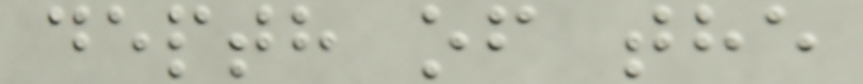depth of the
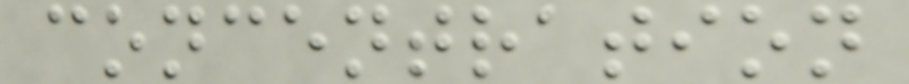concentration
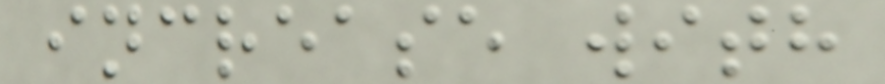increase with
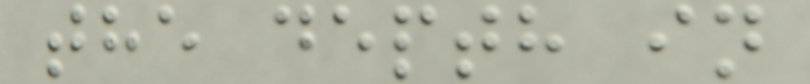the depth in
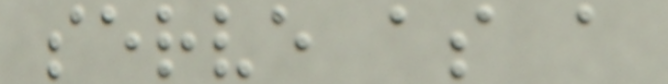serve as a
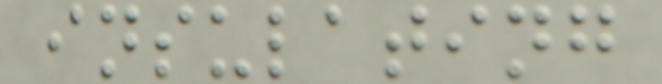insulating
